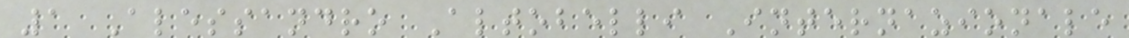1 Alessandro Altobelli Internazionale
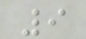9
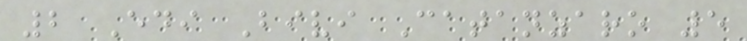2 Edi Bivi Catanzaro 5
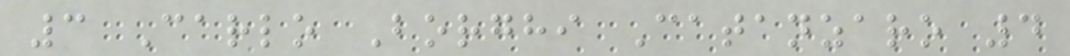3 Carlo Borghi Catanzaro 4
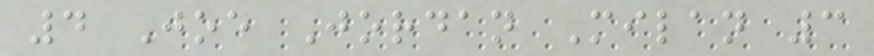4 Joe Jordan Milan 3
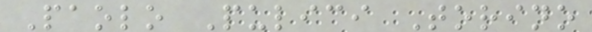Paolo Pulici Torino
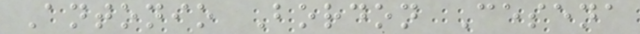Antonio Bordon Cesena
